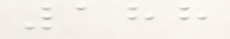188
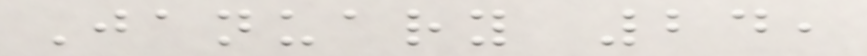January 24,
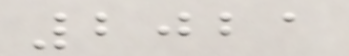2021
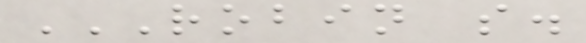ROBIN S.
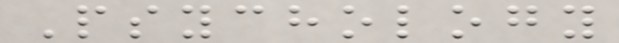Psychology
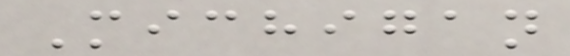Michigan
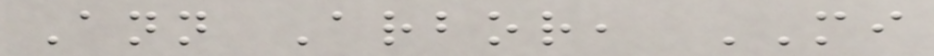Ann Arbor, MI
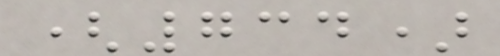(734)
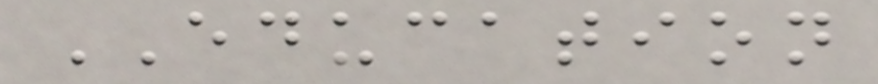EDUCATION
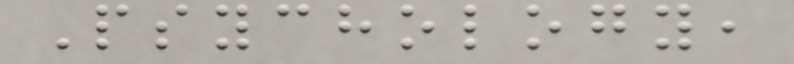Psychology,
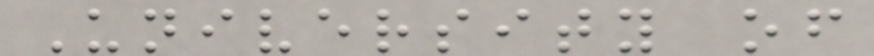University of
